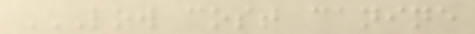LOW COST CANINE
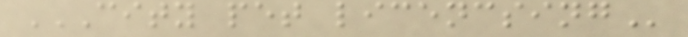CITY PET LICENCSING
